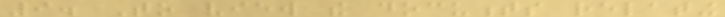9. To view the documents relating
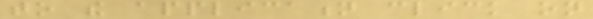to the application click on
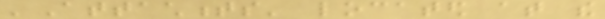'Attachments' located at the
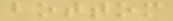bottom
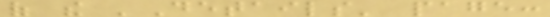of the 'Details' page:
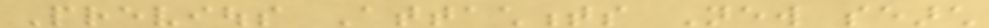Previous Attachments New search
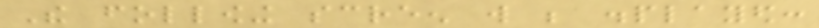The following screen will be displayed:
